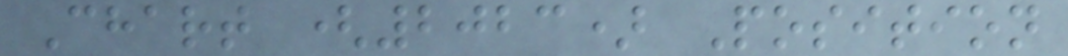Chart (2023) Position
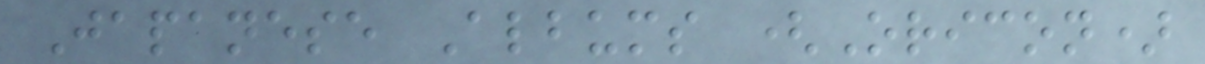Japanese Albums (Oricon)
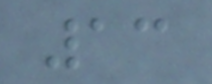13
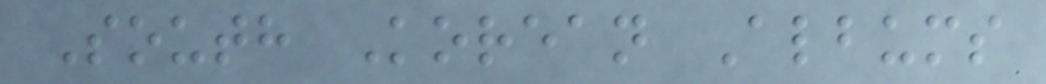South Korean Albums
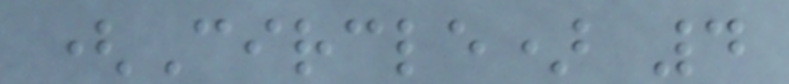(Circle) 4
